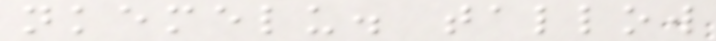nkemelu. tallow
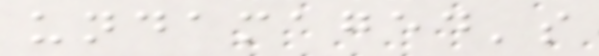undamaged's
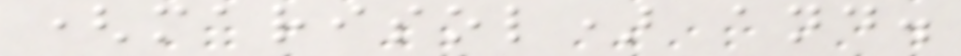(marisol) and.
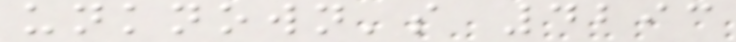unknown's 4293
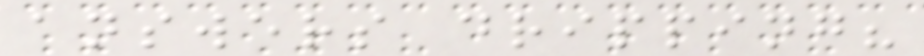answers dripping?
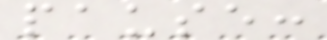pause:
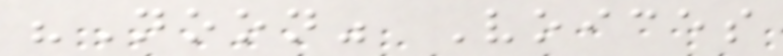"Noon" Voices
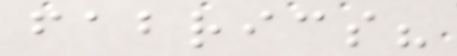fabrics?
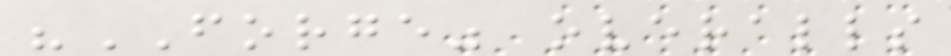"FORGE" overalls
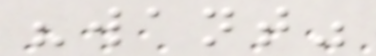"want"
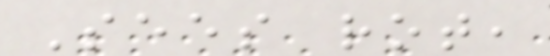Sees rot,
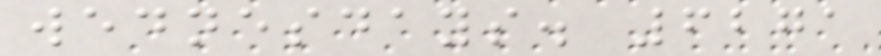wednesdays. 6271
